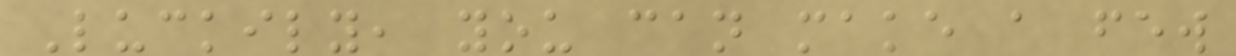Luckily, you can make a few
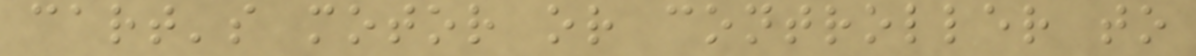cart's motor or controller to
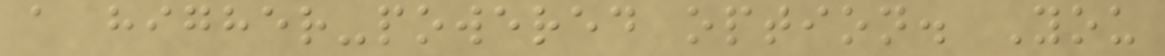a higher-powered option. You
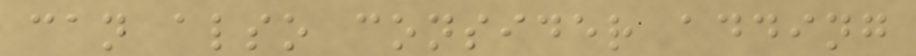can also consider adding
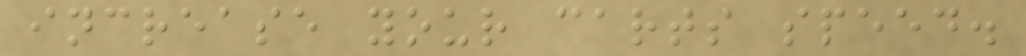increase your carts speed.
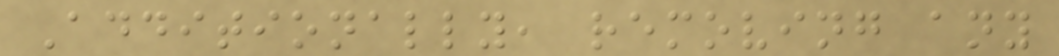Additionally, removing any
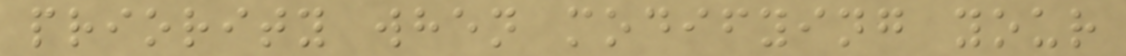priority when modifying your
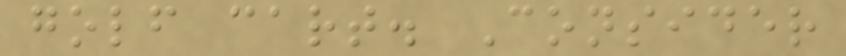golf cart. Consider
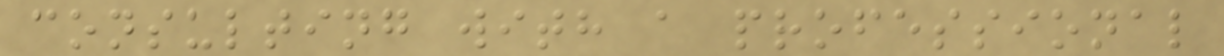consulting with a professional
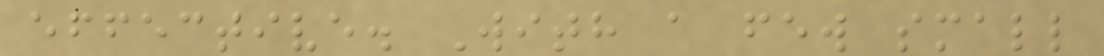effective. With a few small
